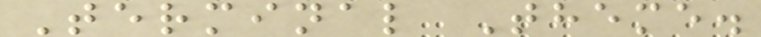Terminal Theme.
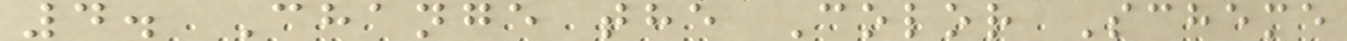4. Change the Color Scheme
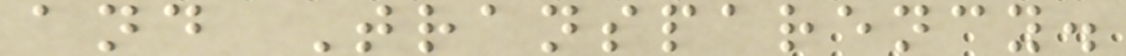and Transparency.
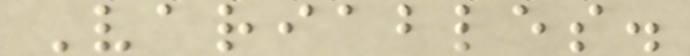Variables.
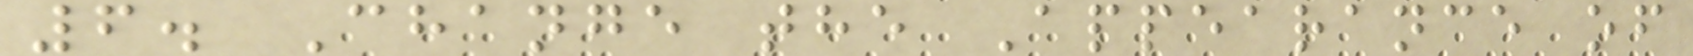6. Change the Appearance of
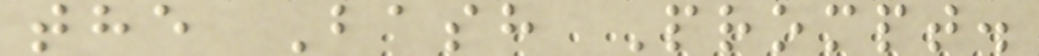the Bash Prompt.
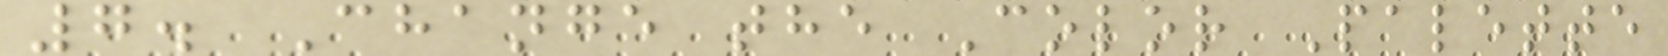7. Change the Color Palette
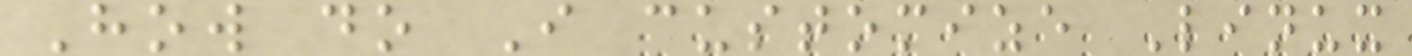How do I customize Linux
